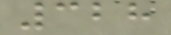328
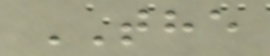THE
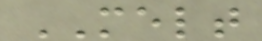MELT
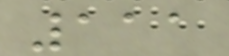111
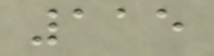115
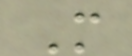M
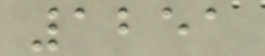1251
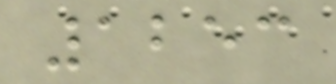1253
